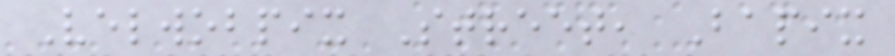Velwobpix Street, Bapix
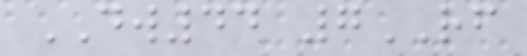DW44 7RF
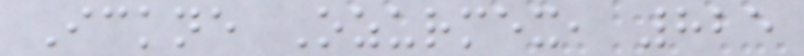Ickne Ozurmex, 825
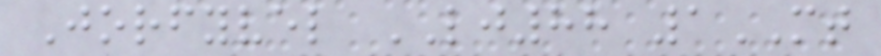Jorfyvel LJ88 1MT
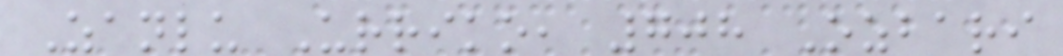Zanlu Urriko, 708 Ozbari
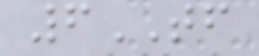6TF
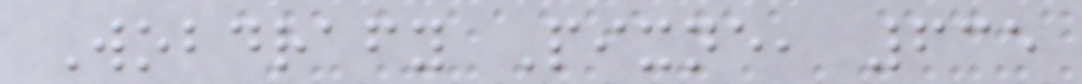Wobdrafy Pixne, 635
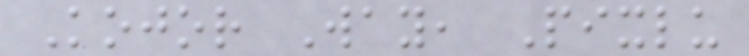Kojor Way, Pixlu
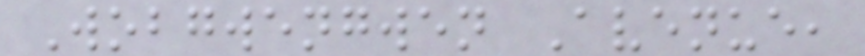Wobgwengwen Avenue,
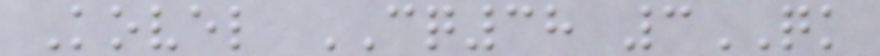Kovel CQ38 3QK
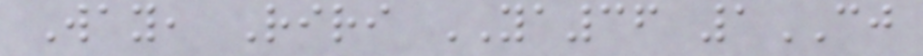Way, Riri YA36 1CJ
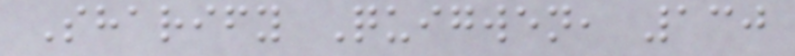Sharify Quigwen, 130
